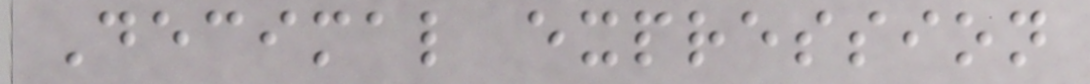Decimal expression
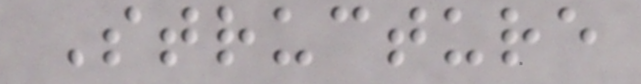Structure
